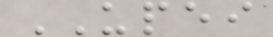UPEI
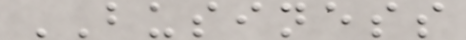BUSINESS
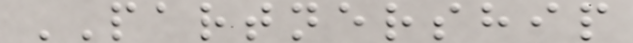PARTNERSHIP
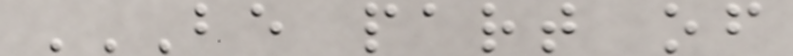BE PART OF
